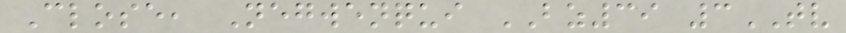Close, Negwenqui BZ39 3TV
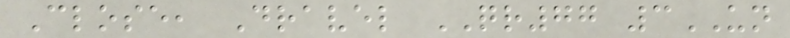Close, Dravel QR77 3UN
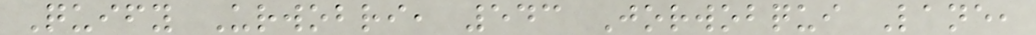Quify Urwobri, 543 Jorwobqui Lane,
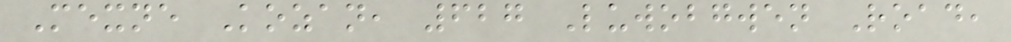Mexne Kozan, 627 Luwobgwen Road,
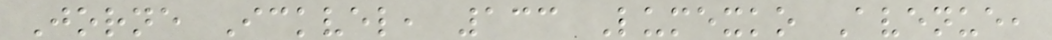Jorne Ickvel, 133 Lumexko Avenue,
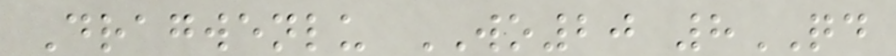Dragwenlu WO20 8QD
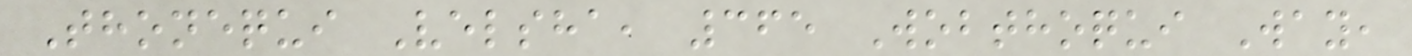Thonequi Velsha, 365 Wobthoqui Way,
